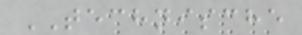TECHNISCHE
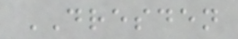DRESDEN
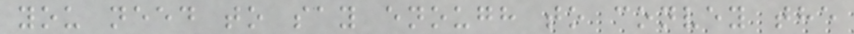you need to say enough to convey the
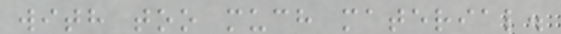with too much material.
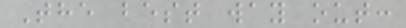The best way out:
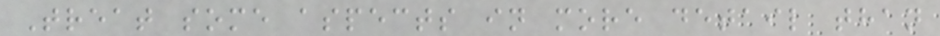Treat some aspects in more detail than
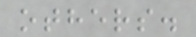others.
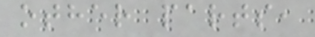other parts,
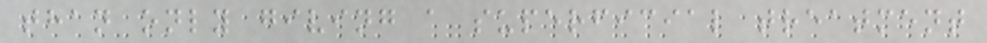than only giving a superficial treatment
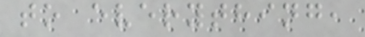to everything,
